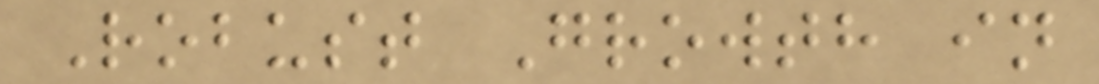Robust Growth in
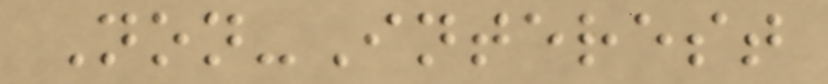Non-Interest
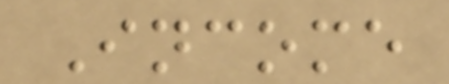Income
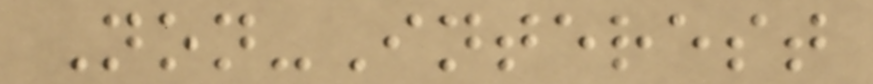Non-Interest
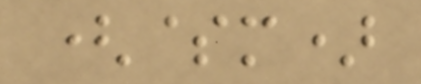($m)
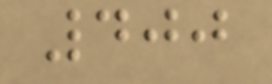400
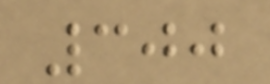300
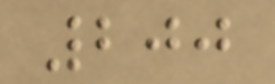200
